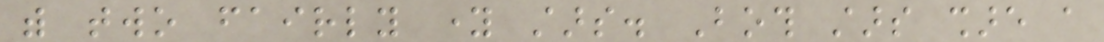with two fairly young stars. Both stars share a
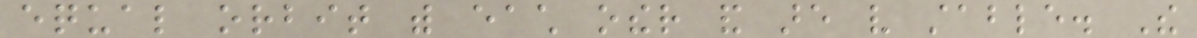equal orbit with each other and are very stable. The
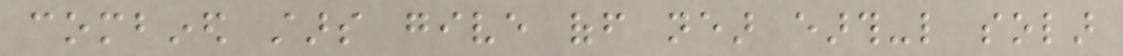combined stars give off near earth-like solar
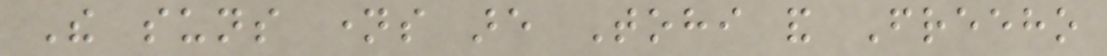The suns names are Tohi and Freeho
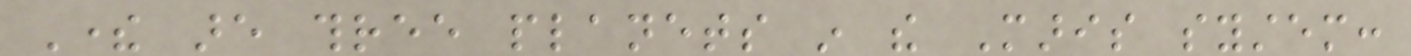There are three planets in the Maris system:
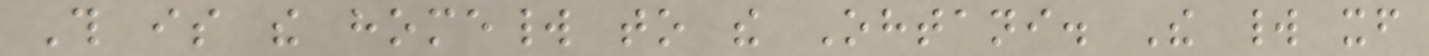This is the homeworld to the Ohtani. The world itself
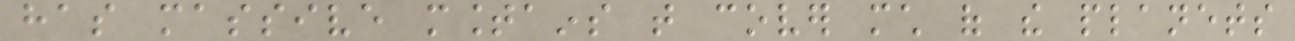has massive mountains that cover much of the planets
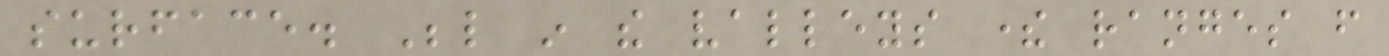surface. Below in the valleys there ranges from
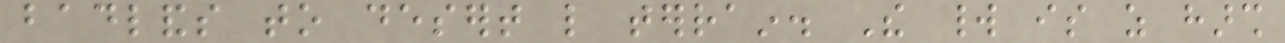badlands to desert like terrain. The world is as harsh
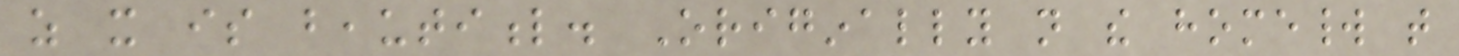as it is beautiful. Originally not the homeworld that
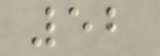52
